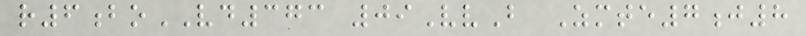r6boVD373 09VvB Zmte7j8
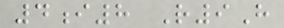4i8 R9H
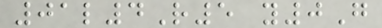01l4R5 y0G
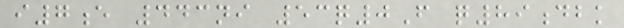i7e 443ni 53q0F q89dbk
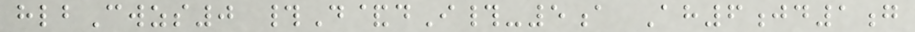hlbCwzs0 #D&dI#-5a Ah6jd1g
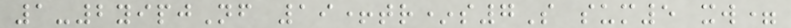1-2yipjNf 19+tr*s7S sum5 xw=
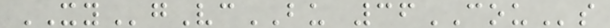XYgVcBU 36COUs
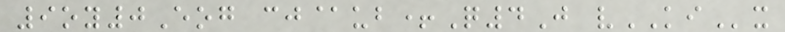9oy0Eog cj@ub+Q4J vKIx
